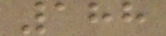188
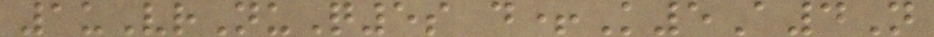1uVrNuQ5s d+K5A4N
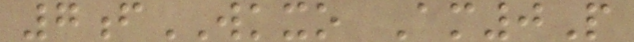7fWKXO Am0P
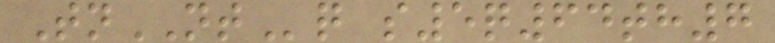TnNTq s5q64th7
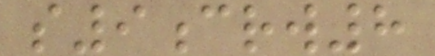s9crw8
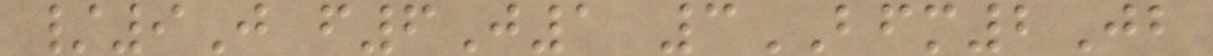/9J f6J1 3BFM2Jb
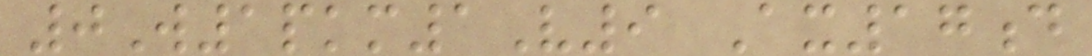0W1pkm1V9 Ax17d
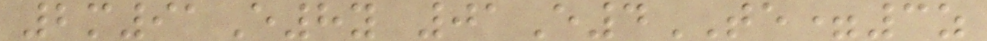2m91E8y 01E4TE=3z
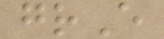grE
